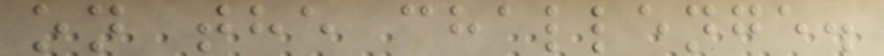on the challenge.
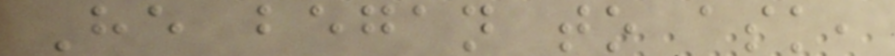He began to ask,
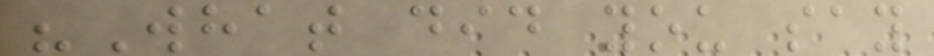"What did you say
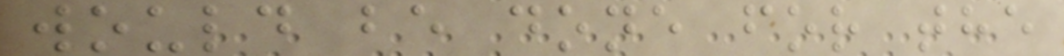would be done for the
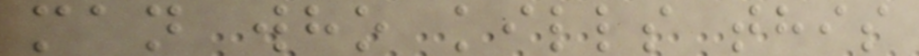man who kills this
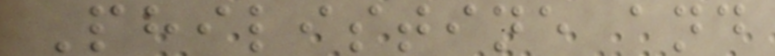Philistine and
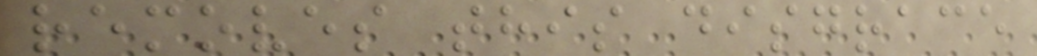removes this disgrace
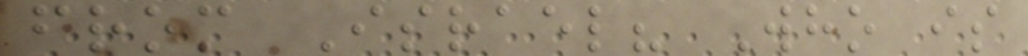from Israel? Who is
